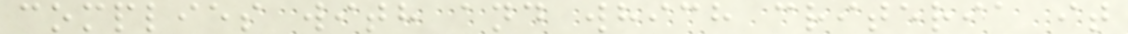complies with and which criteria it
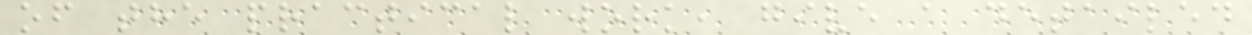of the practical work, give a detailed
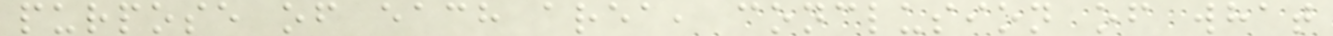purpose of each area, conclusion of what
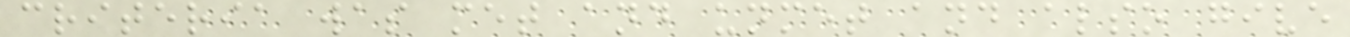criteria was met and unmet and also give
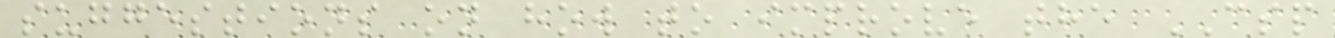suggestions on how to improve the CSP
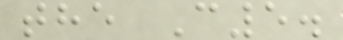the C5.
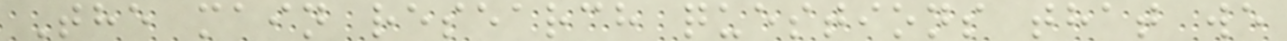The main research questions that we
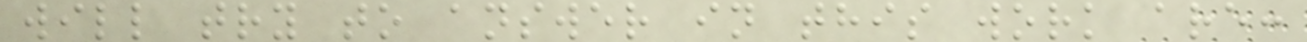will try to answer in this work are:
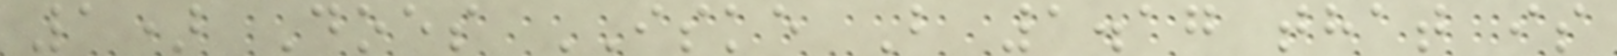1) Does ISKE B 1.17 that is
